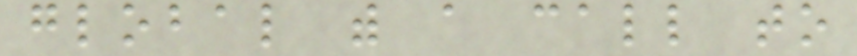global with a call to
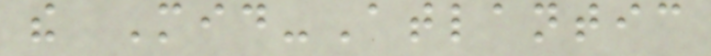the Mid-Atlantic
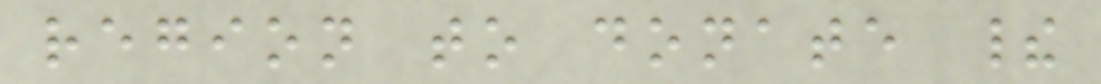region to donate their
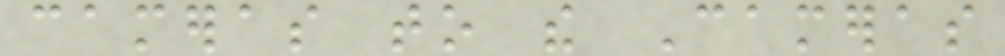cameras to the Cameras
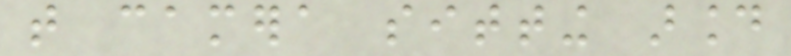that camera sitting around
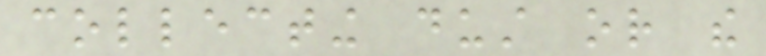collecting dust or the
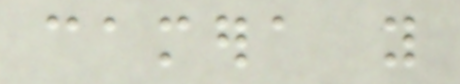camera you
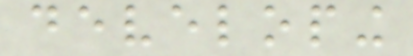developing
